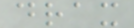drax
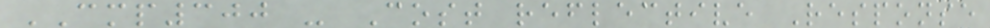CMP300 - Cost reflective Response
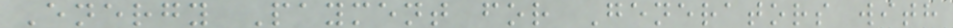Energy Payment for Generators with
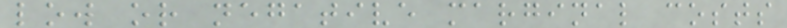low or negative marginal costs
